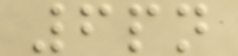6pn
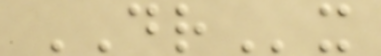DRx
